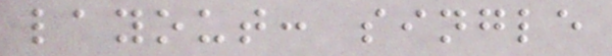layout: single
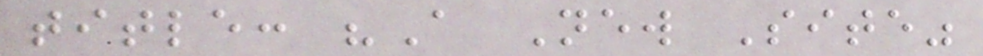title: "A New Site"
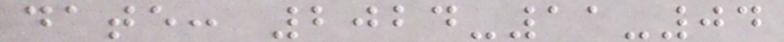date: 2024-11-04
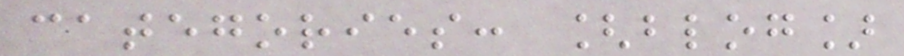categories: [blog]
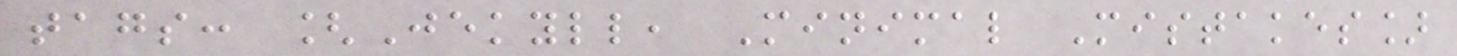tags: [Jekyll, Minimal Mistakes]
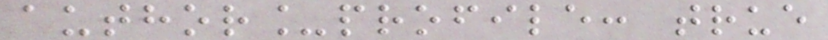author_profile: true
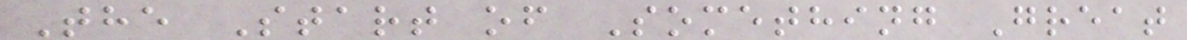The Start of Something Great
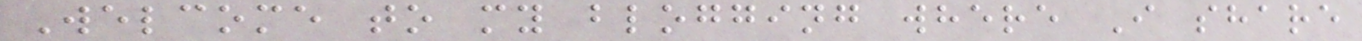Welcome to my blogging where I share
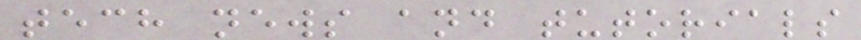tech news and tutorials
